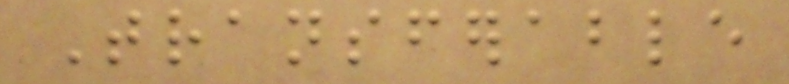Transferable
